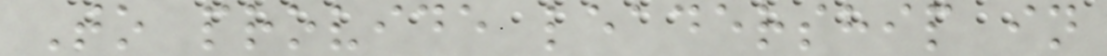To provide leadership in
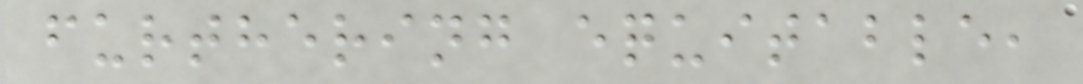furthering equitable,
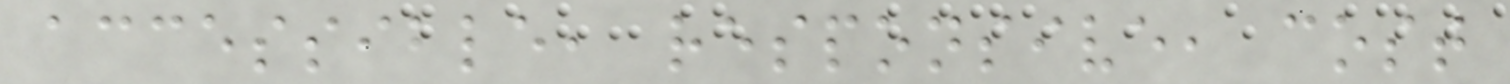accessible, responsive, cost
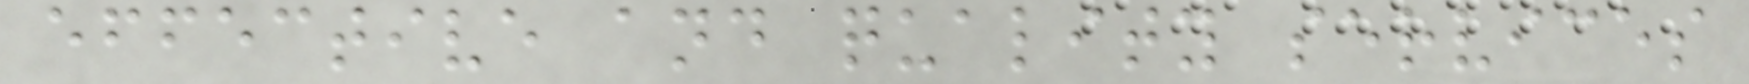effective and quality services
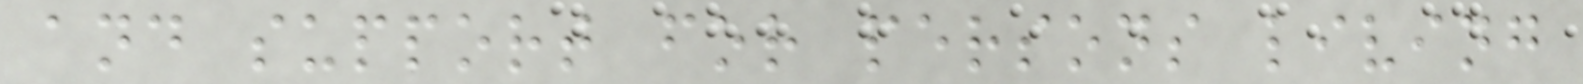and support for persons living
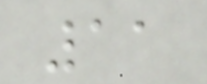11
